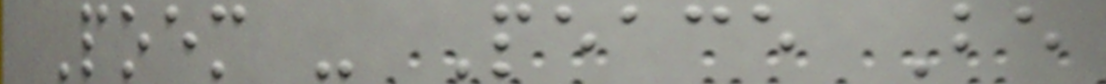Poem - Peace Be
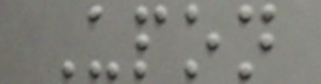Upon
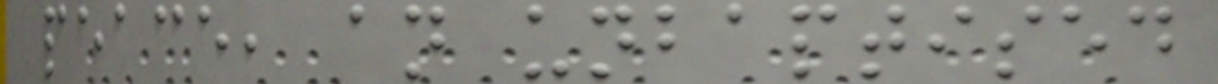peace, an unbaptised
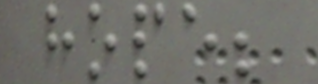hope;
